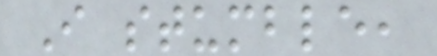I stumble,
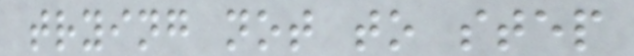trying not to step
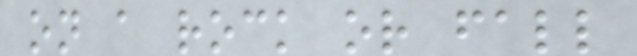on a rock or fall
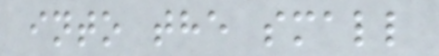into the small
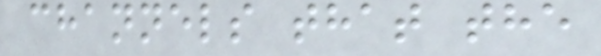channels that the
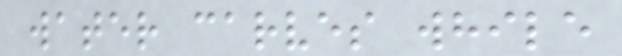water carves while
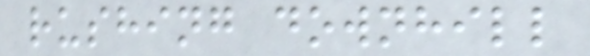rushing downhill
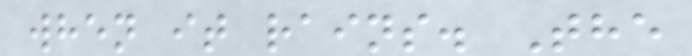when it rains. The
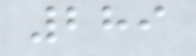289
